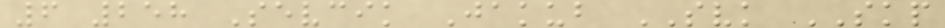6 258 Sevcik Jakub SVK SKP
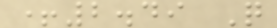+2.49 Q
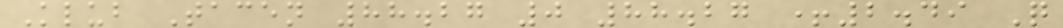Klub Tacen 88.27 0 88.27 +2.49 Q
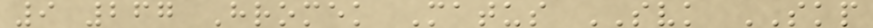9 267 Hromek Matus SVK SKP
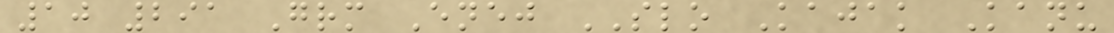10 291 Grm Enej SLO Kajak Kanu
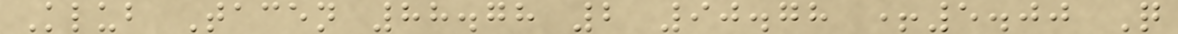Klub Tacen 88.78 2 90.78 +5.00 Q
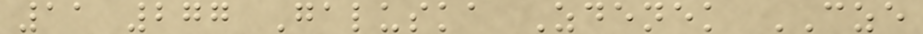11 277 Galuska Zdenek CZE
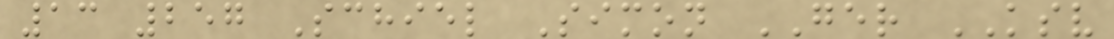13 257 Schiel Simon GER KSV
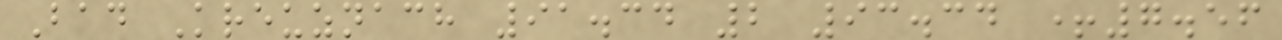Bad Kreuznach 91.34 2 93.34 +7.56
